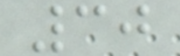30
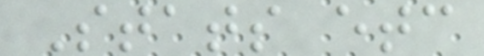Stats etc
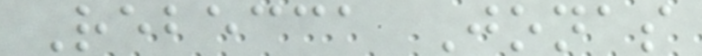Rebecca Jonas
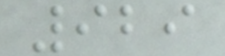929
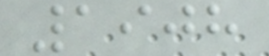1908
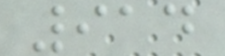914
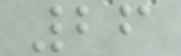26
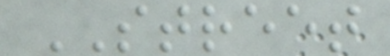STREET
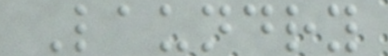Laundry
